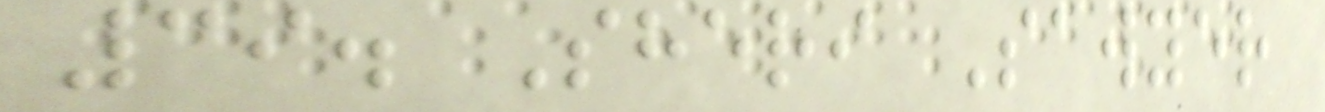39. Sheri Sawyer
